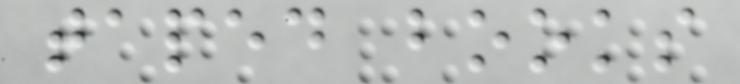taped books
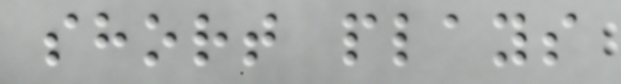short plays
